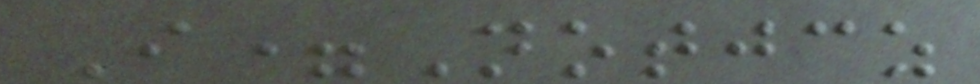I=Notjcz
